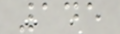145
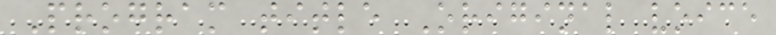Program title Original voice
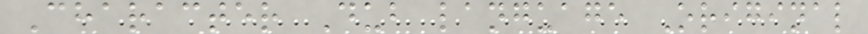Character Dub language Original
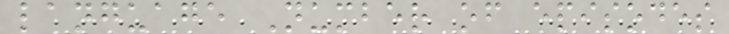language Number of episodes
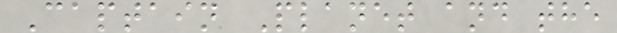Captain Planet and the
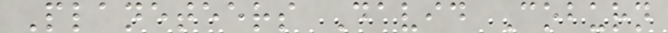Planeteers David Coburn
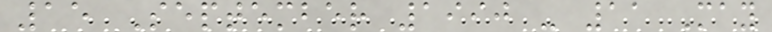15 September 1990 - 11 May
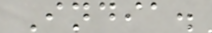India.
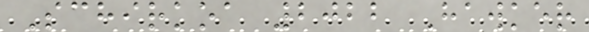Schirkoa 2022 Hawker
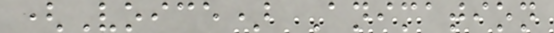(Voice) Animation
